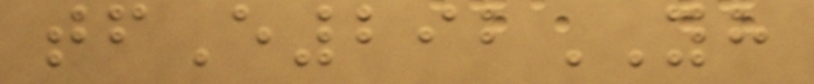tfE292YH
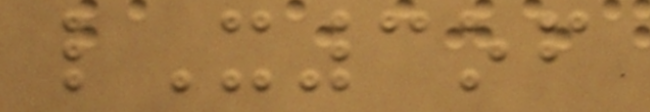lX3of
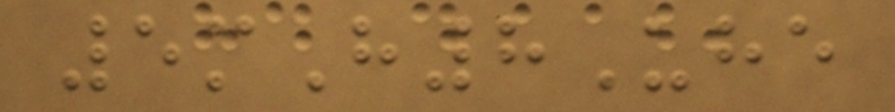5mH8Uhe
